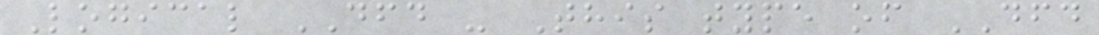Logical DFD - This type of DFD
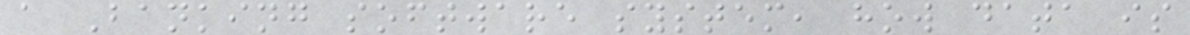a Banking software system, how data is
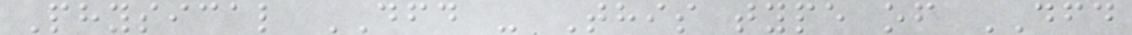Physical DFD - This type of DFD
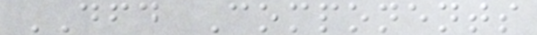DFD Components
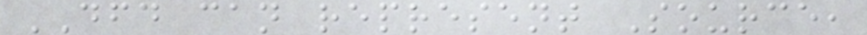DFD can represent Source,
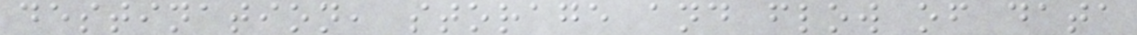destination, storage and flow of data
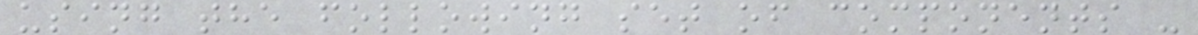using the following set of components -
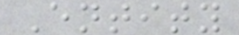Entity
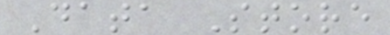Data Store
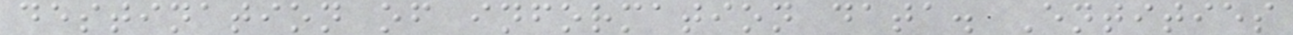destination of information data. Entities
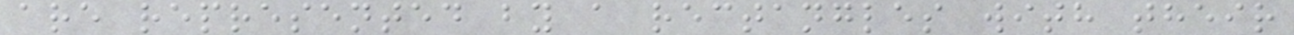are represented by a rectangles with their
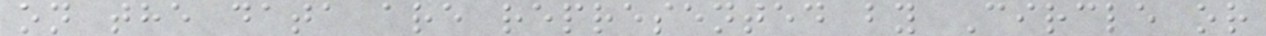on the data are represented by Circle or
